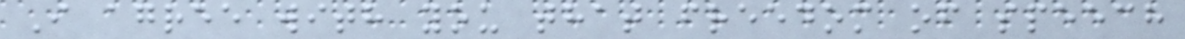I agree with you that freedom of speech
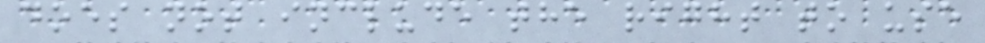does not include the right to use
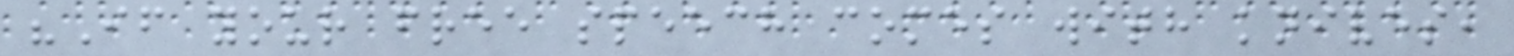"If your free speech comes with knives,
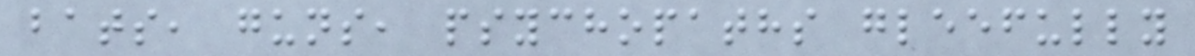bats, guns, psychopaths gleefully
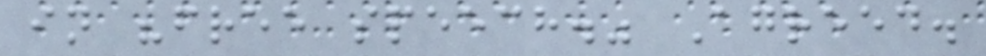in "free speech." Agreed.
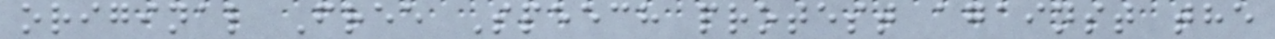original Free Speech protest against the
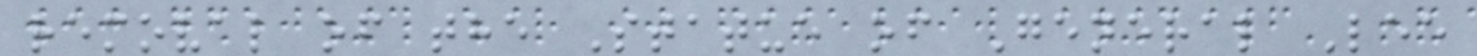removal of the Statue of General Lee
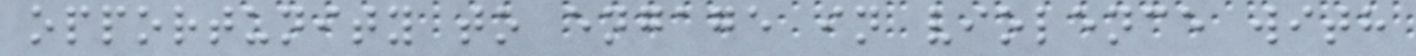opportunity to engage in violence with
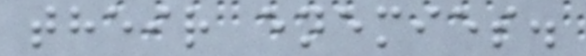their enemies.
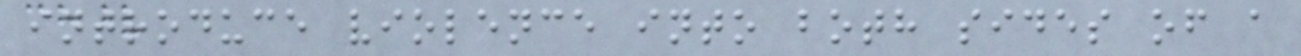introduce violence into both sides of a
